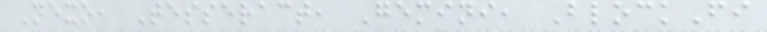Nexo, Tesseract, Gemini, BlockFi
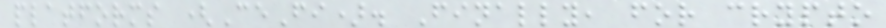platforms (CeFi). Finally, for crypto
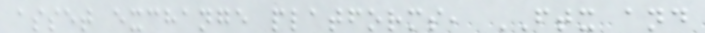asset exchange platforms, FTX and
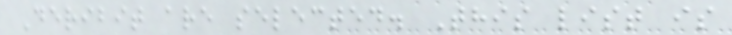Deribit are selected. This list is
